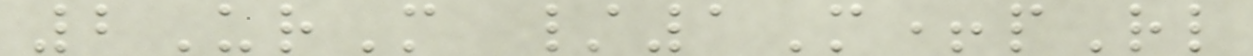2UrM /1M+pRl
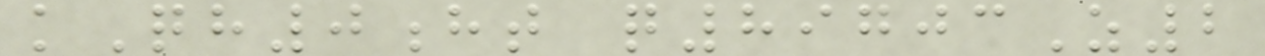kQh0ht q89703Z2
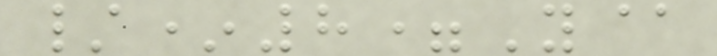/*8=Y@
